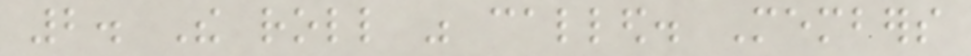2. The roll was called. Members
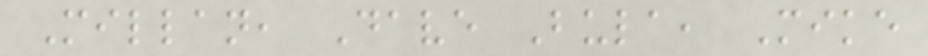Millan, Dave Bula, Mike
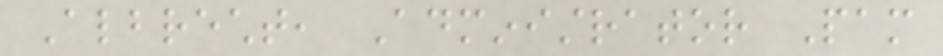Albrecht, Administrator Pam
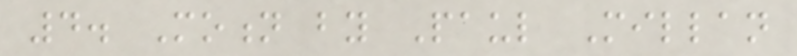4. Motion by Paul Millan
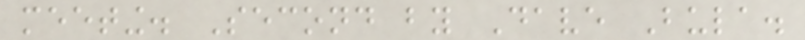meeting. Second by Dave Bula.
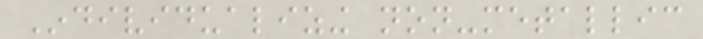Individualizing non-metallic
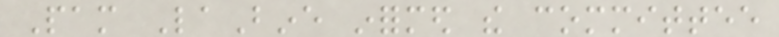Pam LaBine informed the committee
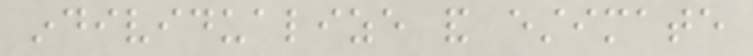individualize and estimate
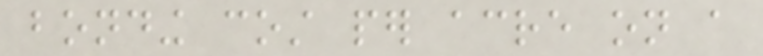bonding cost per acre on a
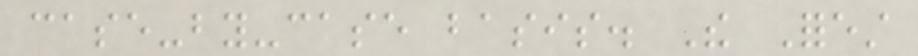case-by-case basis. The Forest
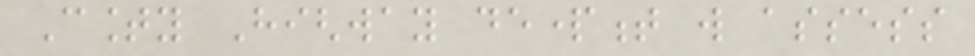County Highway department will assess
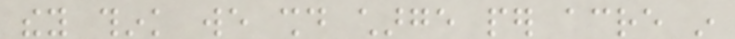they think we should charge per acre in
